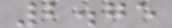2.75
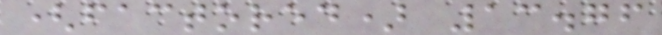(factored) 13.76
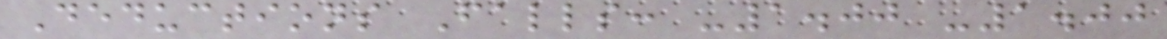Deductions Falls: -1.00 -1.00
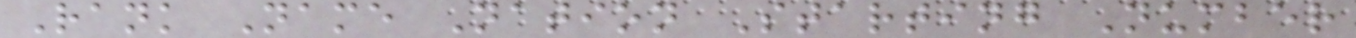Rank Name Nation Starting Number
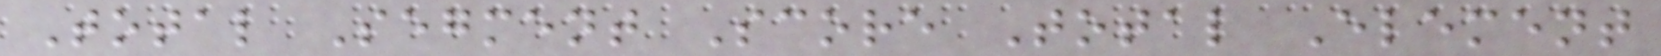Total Segment Score Total Element
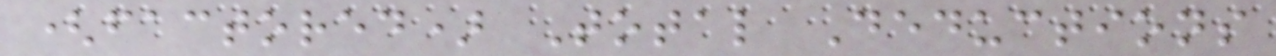(factored) Total Deductions
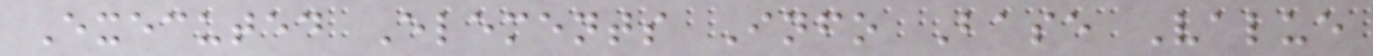Executed Elements Info Base Value
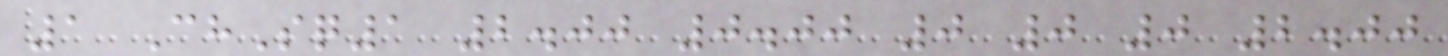1 ChSq1 2.00 0.00 0 0 0 2.00
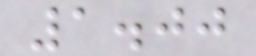1.00
